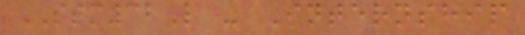STM32L - Internship
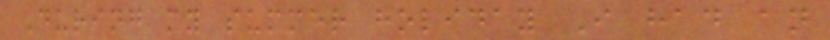During my summer holiday I had an
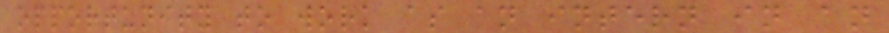opportunity to work as an intern in an
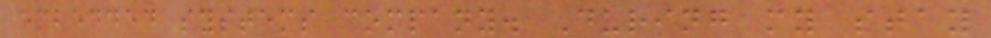embedded systems company. During my stay
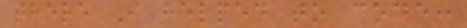there I helped to code:
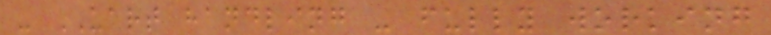- UART handling - fully working
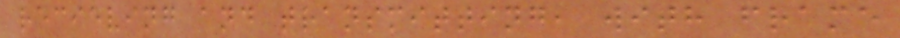recieving and transmitting, with frame
